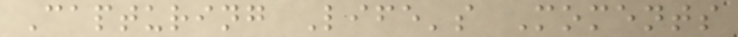Capturing Life's Moments
